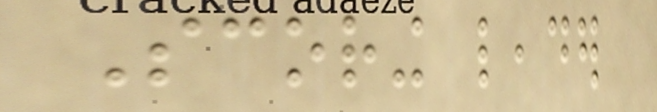Scoring leader
